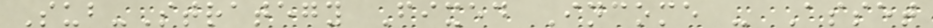Sub-Strategy Fixed Income - Asset
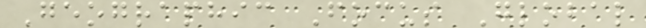Geographic Focus Global
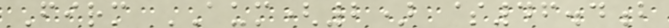Firm AUM(2) $46.4b
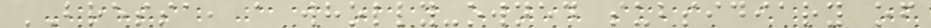BRESSA, a wholly-owned subsidiary of
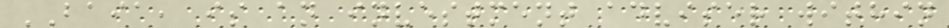BAIA, is an investment adviser within
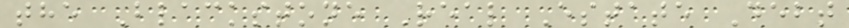the Blackstone Real Estate Debt
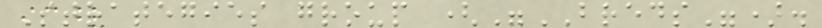Strategies group ("BREDS").
